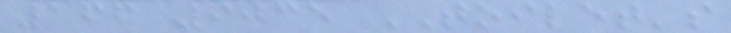166 9035 TOILET's
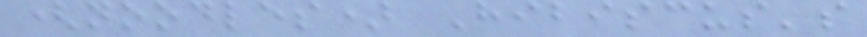(noodles) Hibiscus's
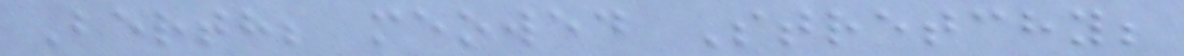Berth; meowed Stretchy;
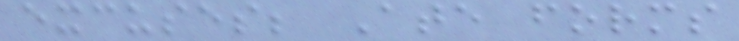excuses; Ate forms
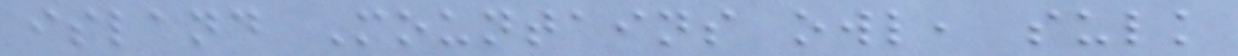island Mountains owl, sulk
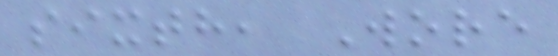sixth, Wore
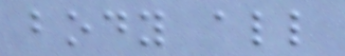body all
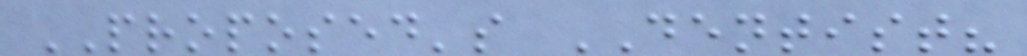PROPOSED's DENTIST?
